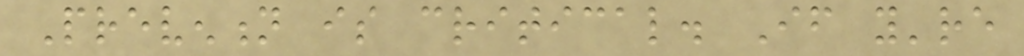Prevention is critical. If you're
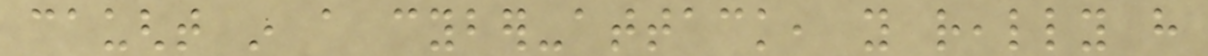caught in a cyber-attack, you really have
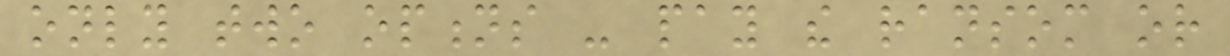only two options - pay the ransom or
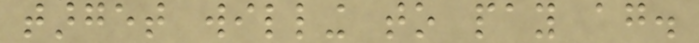target willing to pay again.
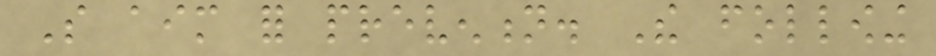So aim for prevention. The following
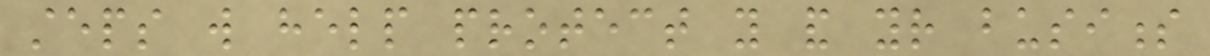steps will help protect you and your business
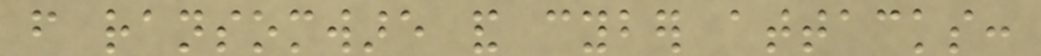from ransomware and cyber attacks:
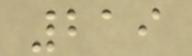219
